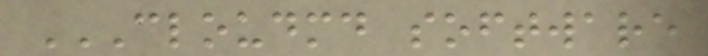CLOUDMD SOFTWARE
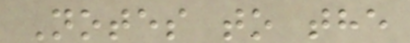Notes to the
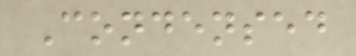Condensed
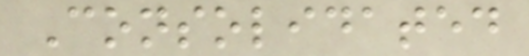Consolidated
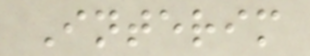Interim
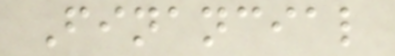Financial
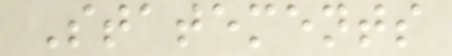Statements
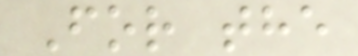For the
